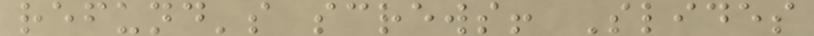refund's screws! Slides
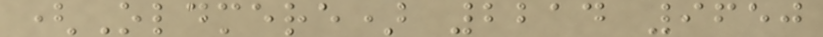(Oldmere) 2214 9650
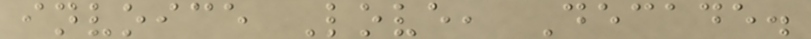invoice Love, Decade.
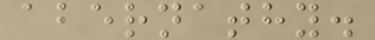abernathy.
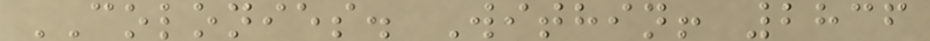COLONIES. Within! 2836
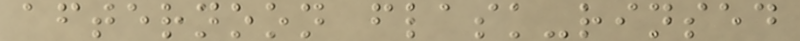afternoon flask-rinsed
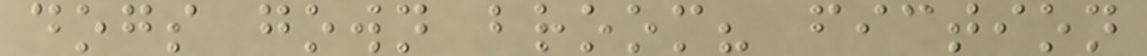dogs gown broom? fiction
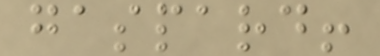gaspard!
